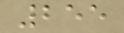255
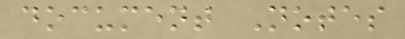document Notes
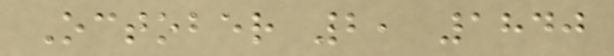October 2, 1840
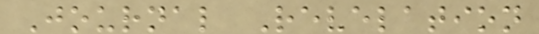Journal Revelation
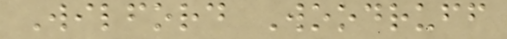Wilford Woodruff
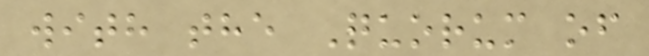with the Quorum of
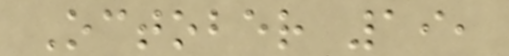October 19,
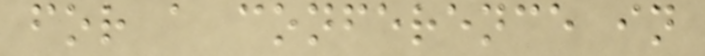for a conference in
